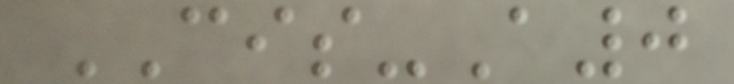CIS-A0
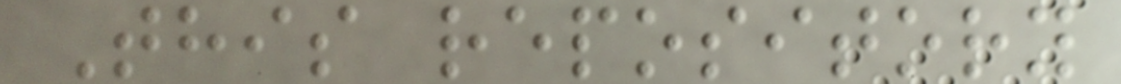This repository
